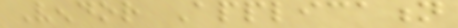Vendor Application
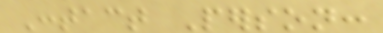Contact Person:
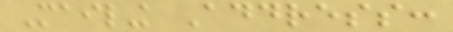Mailing Address:
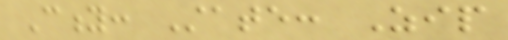City: State: Zip
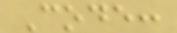Code:
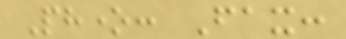Phone: Fax:
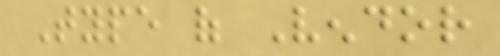Type of Vendor
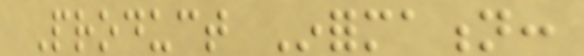Product Information:
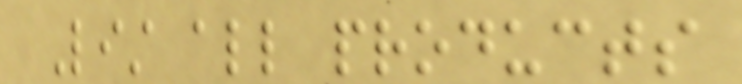List all products
